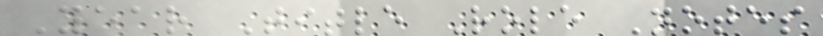Year Title Role Notes
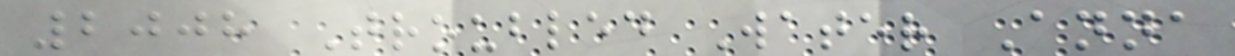2008 Troubled Water Anna
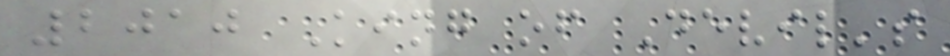2010 King of Devil's
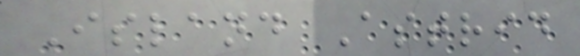Island Astrid
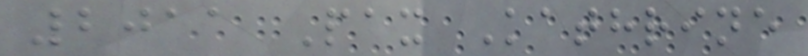2011 Pax Kathrine
